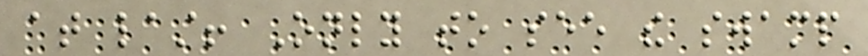at last! Only to see the swamp
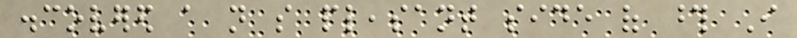discovered a not so pleasant side of those I
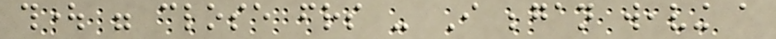thought were close friends - I began weaving a
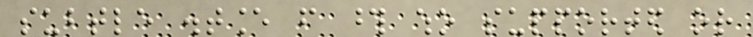subtle distance from those who supported or
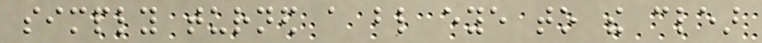simply turned a blind eye to the clear
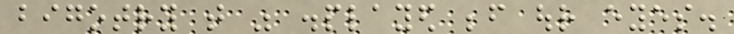bigotry that was displayed before our eyes.
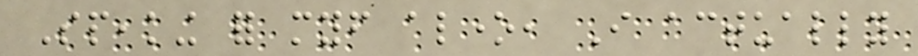Speaking for myself alone, I actually
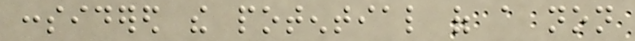considered the potential of a non
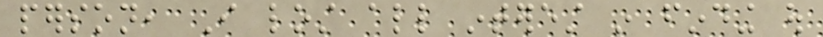person, I lost all interest in finding out
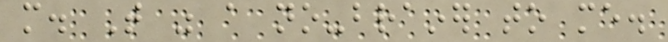more. That was a no-brainer to me.
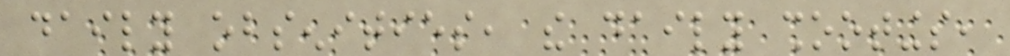daily obsenities, the daily shootings,
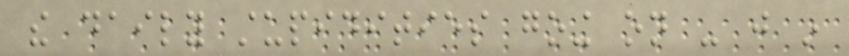the daily stupidities going on - just in
